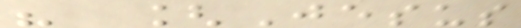" [Jesus
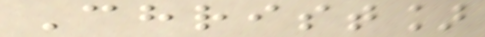Christ]
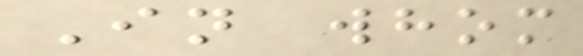In whom
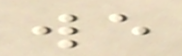we
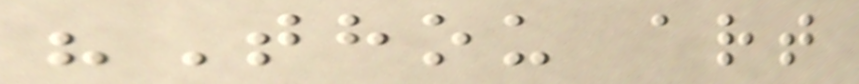"Thou art
